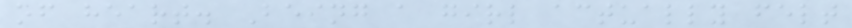of heart. Being a girl actually felt
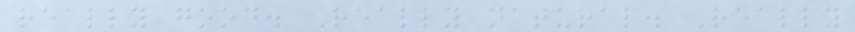really good. Really natural. Really
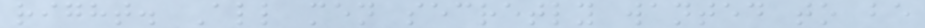right. All men secretly wanted to be
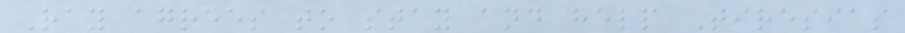Ray agrees to stay and help Tiresias
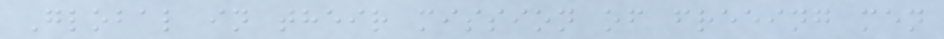Global in their mission of freeing men
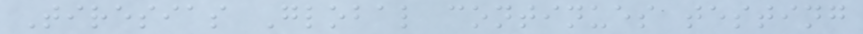Tiresias Global continues testing
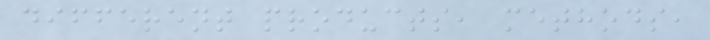different products, methods,
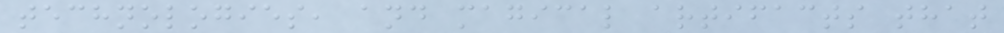technologies, and magical artifacts that
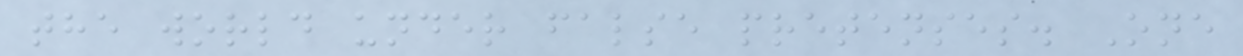the world under false pretenses. One
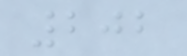202
